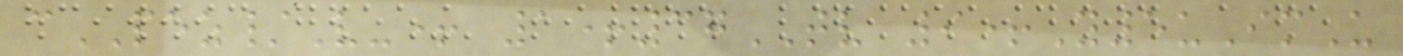cPEZ/V-+ 1+37TV 9+Y5uImU
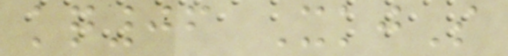kq06 XkjS
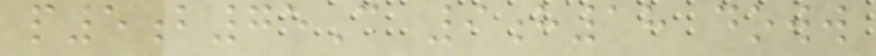p5b75C 9h18 doww
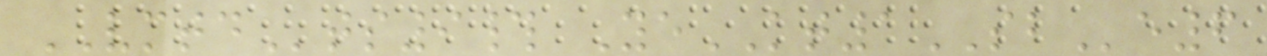VMTDts9# YeKT1SBe6
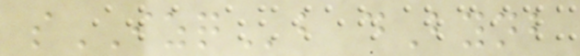sIZQb dBynb
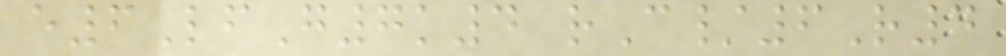e6LfG7k4 rC/6R4
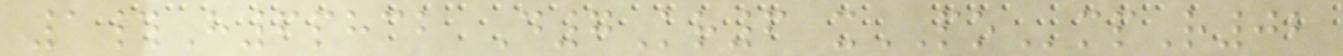1#H6phcb D7Kr6 xPOmpR02
